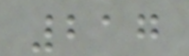217
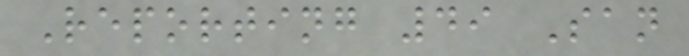Reporting 49 San
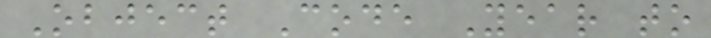Object Code Year to
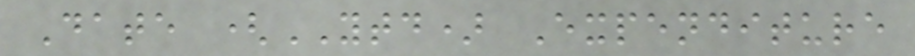Date (YTD) Expenditure
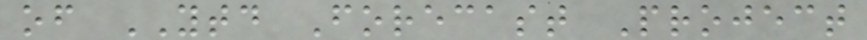of YTD Forecast Project
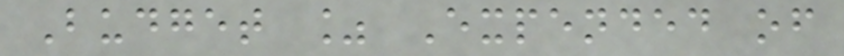Budget % Expended of
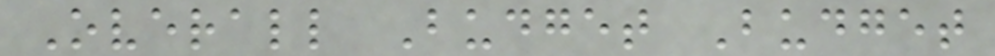Overall Budget Budget
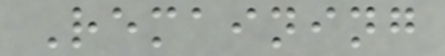Remaining
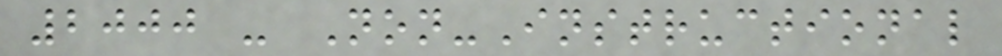2000 - Non-Instructional
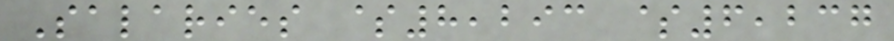Salaries $8,293 $6,237
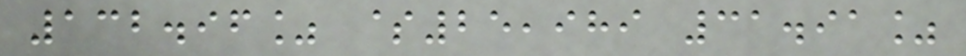132.96% $25,989 31.91%
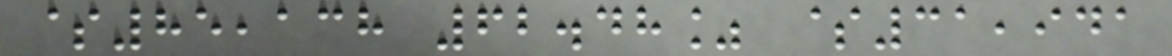$85,138 62.48% $31,941
